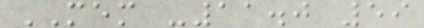MEM -11.0 59
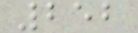252
